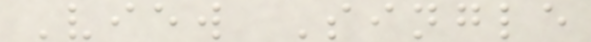View Single
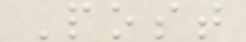Post
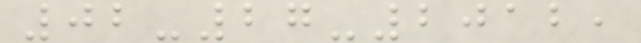02-27-2012,
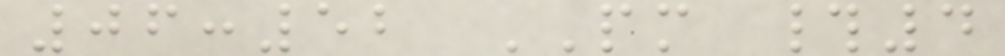06:52 PM #4
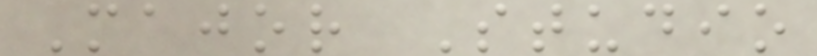Major Studio
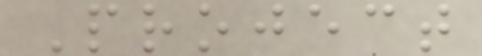Project
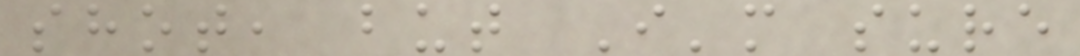shot, but I'm sure
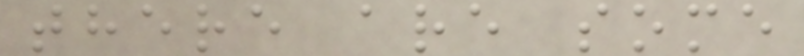there are some
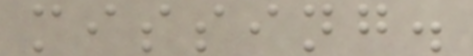missing.
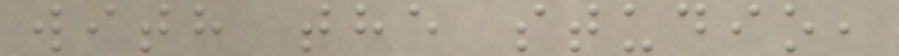with the studio,
